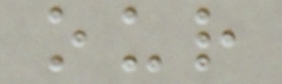our
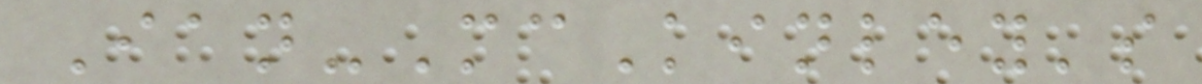Ian-McKinley's
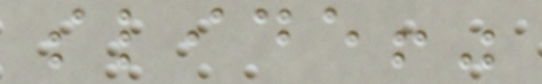slide!"
